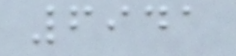6941
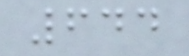644
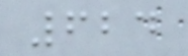624
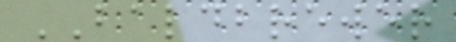BALDBREWER
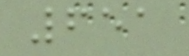651
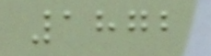1872
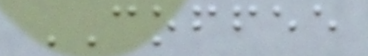COFFEE
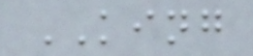KING
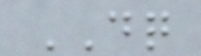DQ
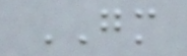GM
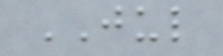JUL
